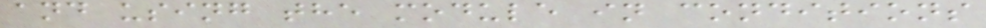and using the module in conditions
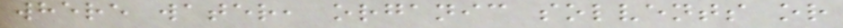where water, organic solvents or
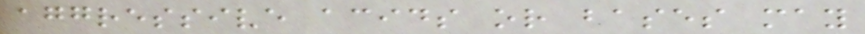aggressive acids or bases may
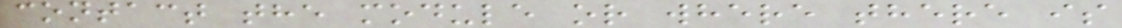contact the module or where there is
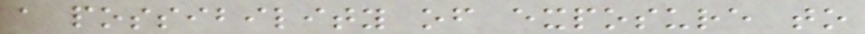a possibility of exposure to
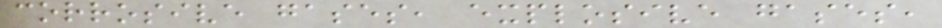corrosive gases, explosive gases,
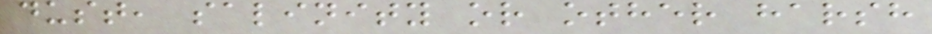dust, salinity or other harsh
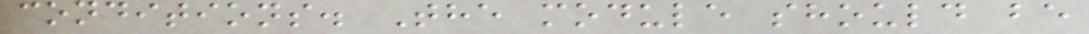conditions. The module should be
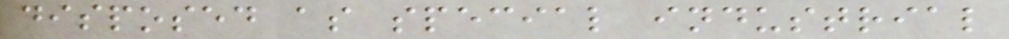disposed as special industrial
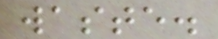waste.
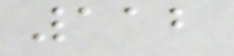112
